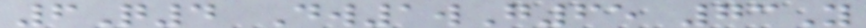6Q4 Dw1wG65 73Y
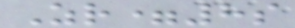Zr=8s
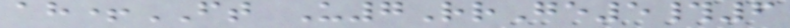ah+FT U7RrGe5#6
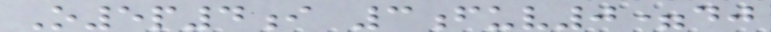O5p4i 3fuv0=dj
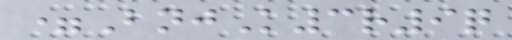=BnjK3r9q
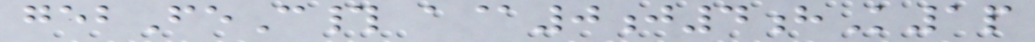gebFeC# a@0j4hK1p
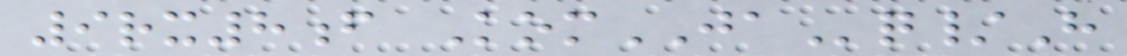9rx8f KomJAq/H
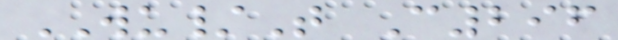WU/T C296
